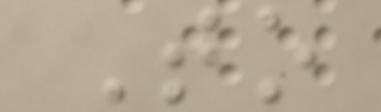To
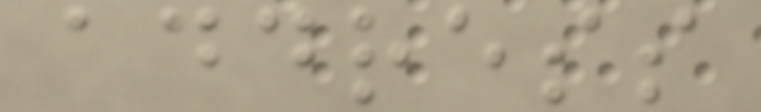address
